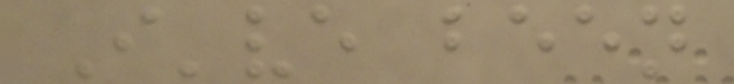I've been
